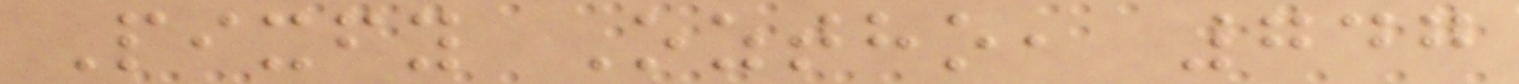Pixfy Oztho, 747
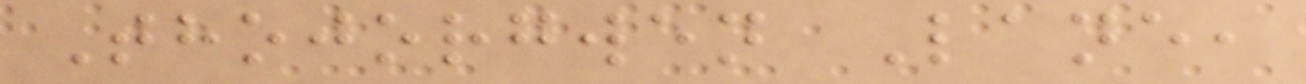Thojorgwen Lane,
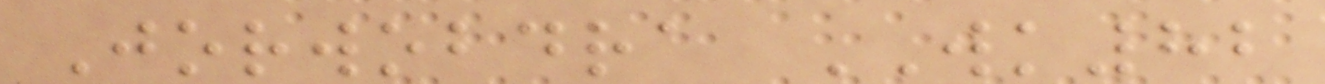Jorwobdra WK82
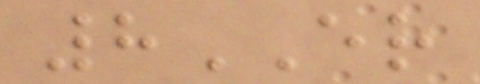8ER
